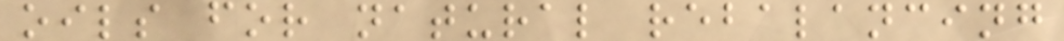oils for natural rebalancing
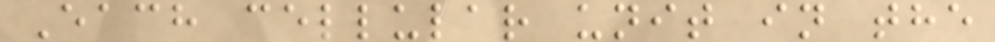Each cellular unit in the
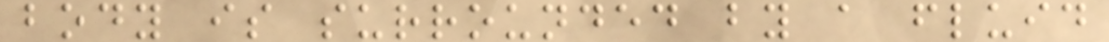body is surrounded by a fluid
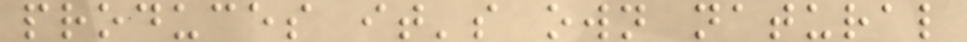produces it's own natural
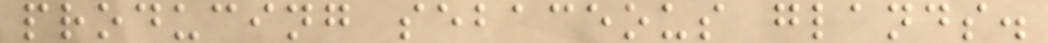producing sebaceous glands.
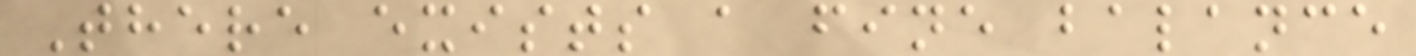There exists a fine balance
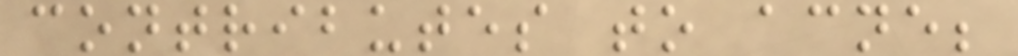contributes to acne;
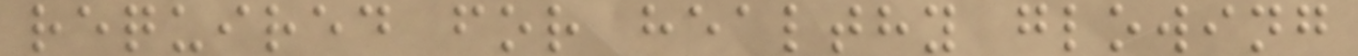required for healthy glowing
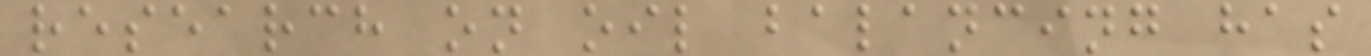research on oil balancing has
